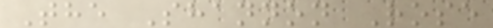The Shannon Rose
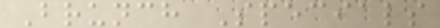Brunch Specials
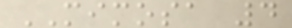MIMOSA 4
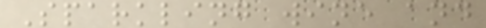Sparkling wine and
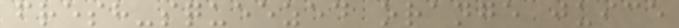fresh-squeezed orange juice
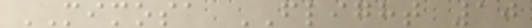MIMOSA FLIGHT 10
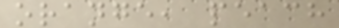orange, peach
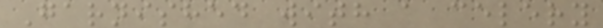Garnished with a celery
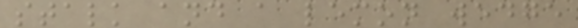stalk and a lemon wedge
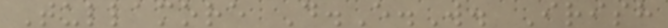Tullamore D.E.W. Irish
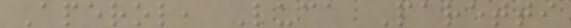Aperol, Luca Paretti
